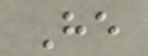He
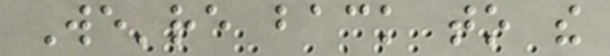We're back to the
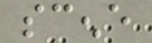scene
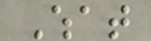What
